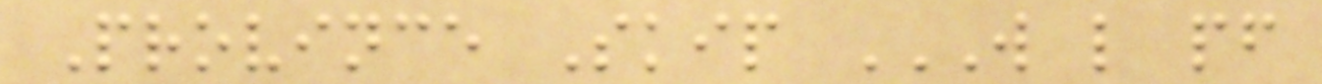Province Skip W L PF
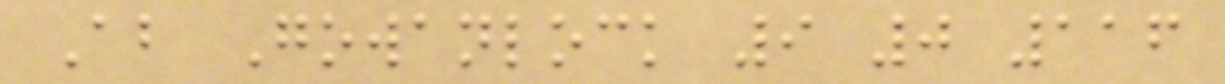Ab Gowanlock 9 0 116
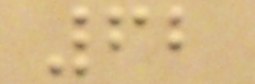62
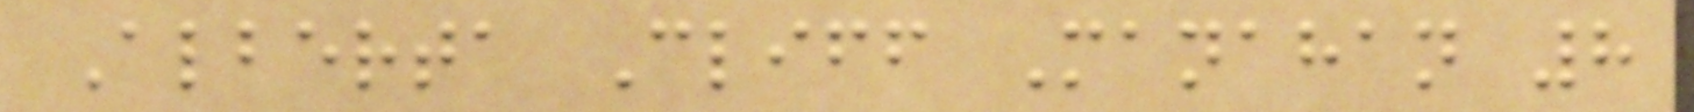Alberta Cliff Manahan 8
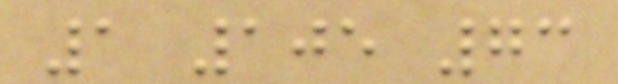1 105 73
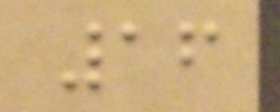16
